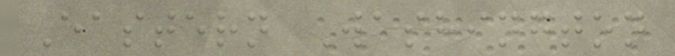Eastern Washington
